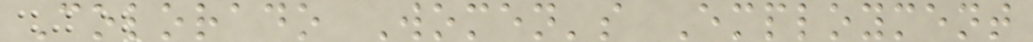Colorado Women's Employment
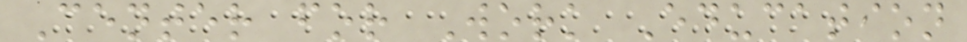Center for Work Education
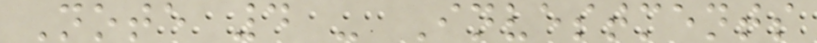Note 4 - Investments
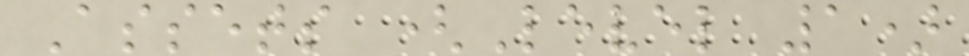Assets (Level 1)
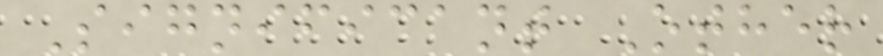Significant Other
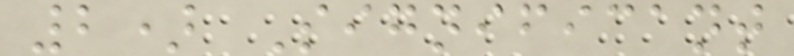2) Significant
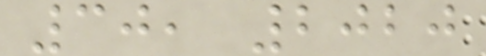30, 2020
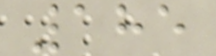185
